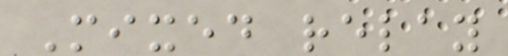Mixed relay
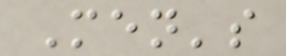Men's
